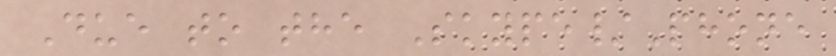Due to the Skype/Phone
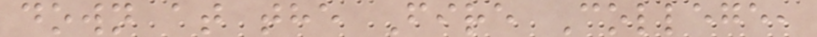down at the Fire College,
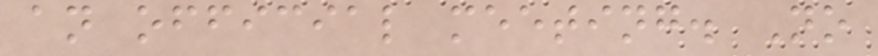an official meeting. No
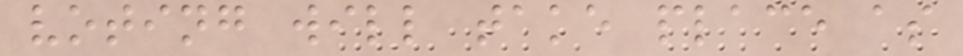voting will take place as
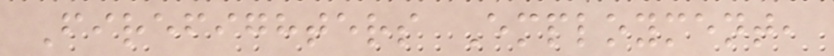Firefighters Employment,
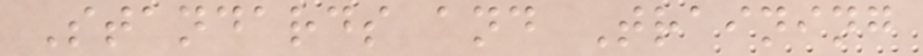Standards and Training
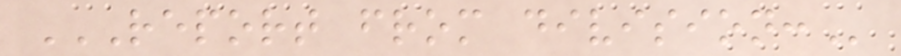REPORT FROM DIVISION:
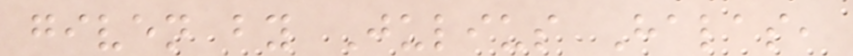given by Julius Halas,
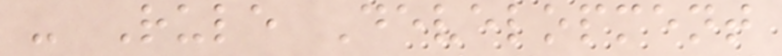- Rule Development
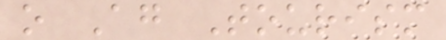o Ag Tourism
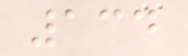134
